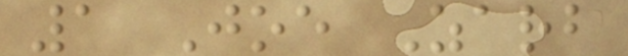1 Joe Zarb
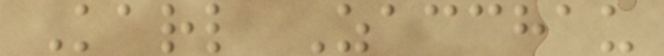Karl Zacchau
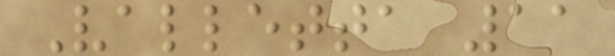Valletta 11
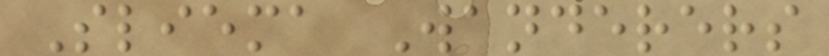Sliema Wanderers
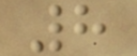8
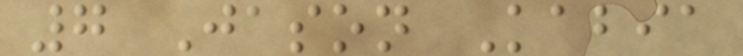7 Jason Kabia
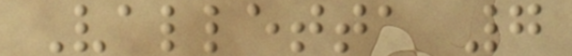Valletta 7
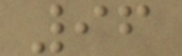96
